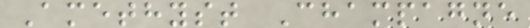Amethyst Champagne
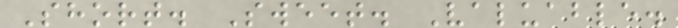Short. Sweet. Valuable.
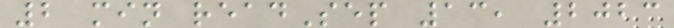2 min readSep 13, 2023
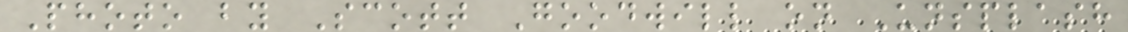Photo by Scott Goodwill on Unsplash
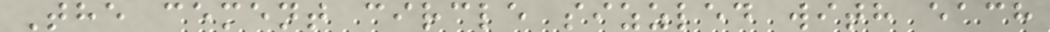The cement circle sizzled with each
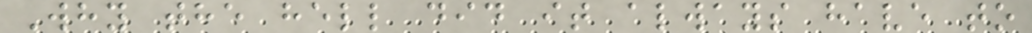Why the hell did it always have to
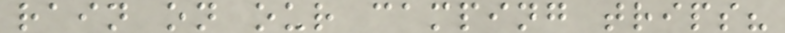rain on our camping trips?
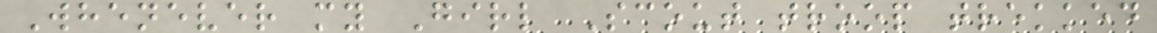Whenever my Girl Scout troop trekked
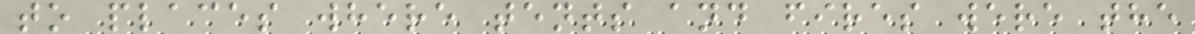to places where tents and fires were the
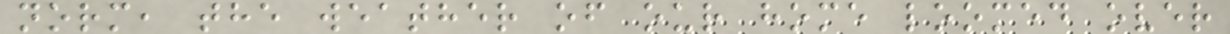norm, the weather of our home loomed over
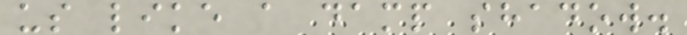us like a damp shadow.
